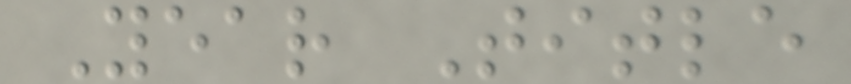Year Title
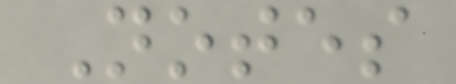Notes
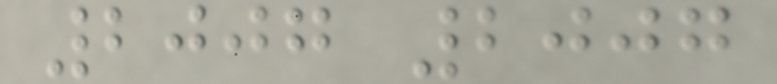2007 2007
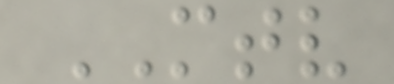MTV
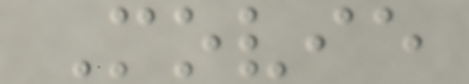Movie
